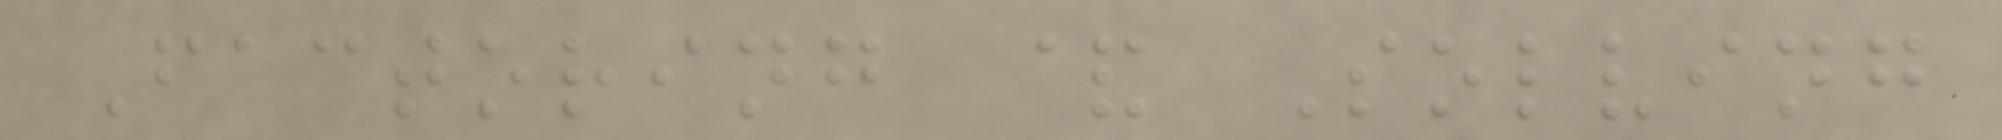Factoring & Solving
